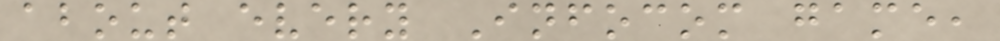about every Infocom game,
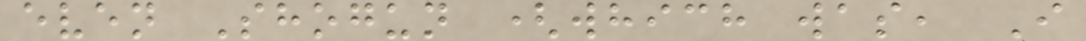even Shogun (which was, I
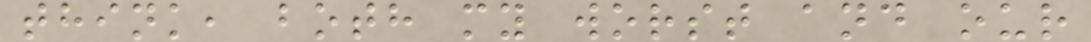think, both my worst and our
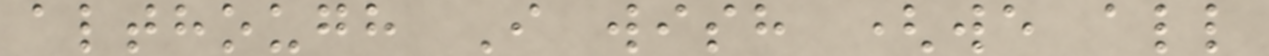although I wish (we all
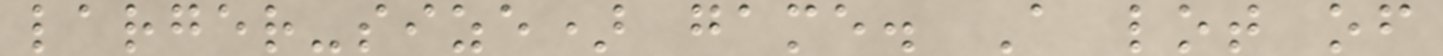larger-size) game. A lot of
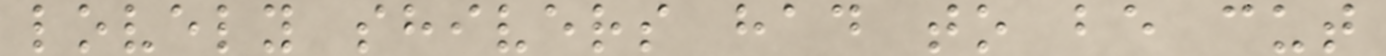lovely shivers had to be cut
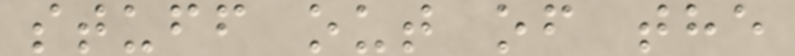stuff out of the
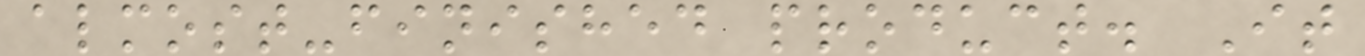almost-finished product. It
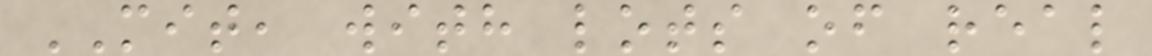MIT, with lots of real
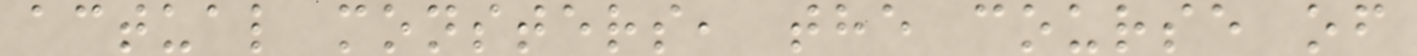actual monsters, the course of
